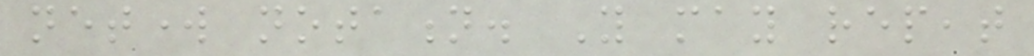network notation. You may repeat
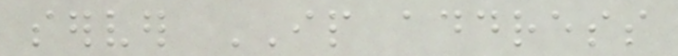server IP address
